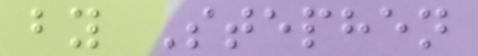by Stephen
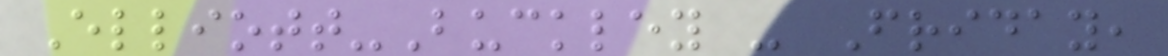Elliott-Buckley - Friday,
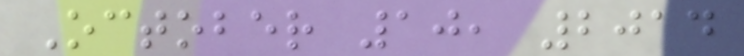October 10, 2014
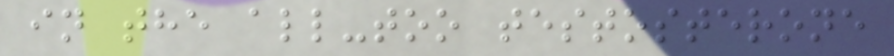in the all-too testosterone
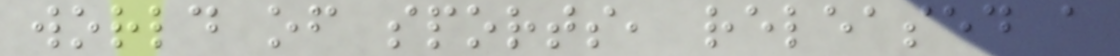world of sports, released a
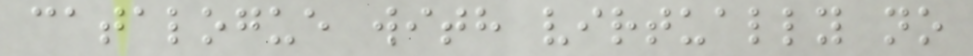catalogue with virtually no
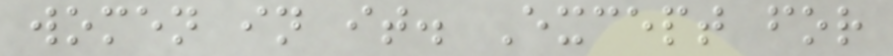women in it. Except for
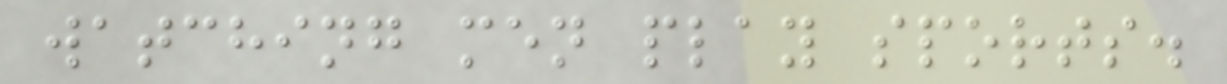watching men play sports.
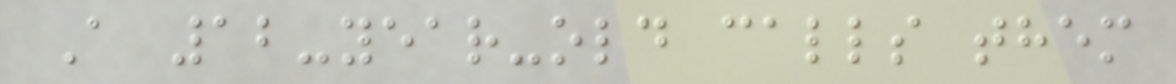A 12-year-old calls them
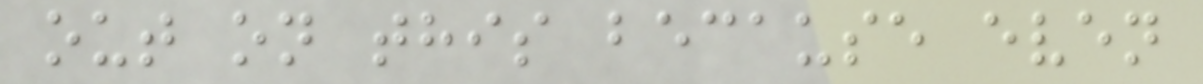out on this because even
